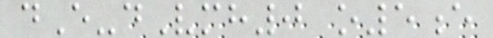dE-dVmh0 o5e
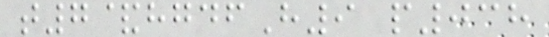t7&hgdfH9 p038
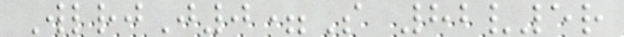WlrjJ0=S 82v5r
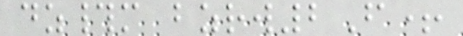dz#m bzrw2F+
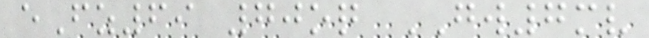eFz69 70oq GW7mv
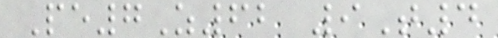Pe7Z62 9T4
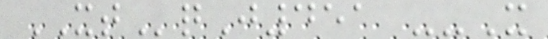XTqJ451 --X
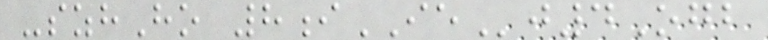-szhHo 8iIEj4Ogb
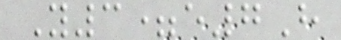Y3=e7H
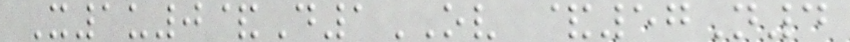X1u0&D1OV &57N4
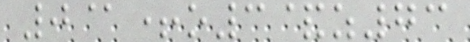0@+o3&z73
